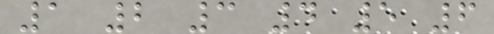1 2 3 4 5 6
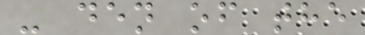- den of the
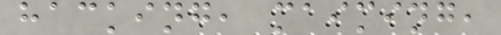hacking, maiming,
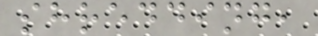shredding,
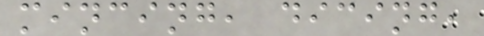mincing, dicing,
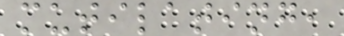mutilating,
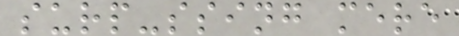surp-ssing mere
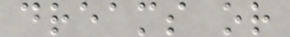dreams or
